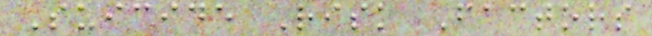Suicide Risk Factors
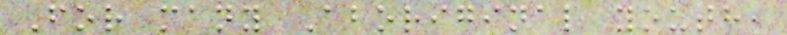For many Aboriginal youth,
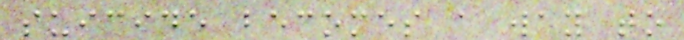suicide becomes a way to
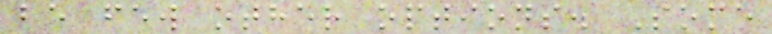be few other options. Some
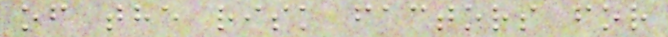of the risk factors for
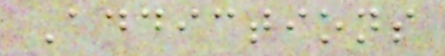Addictions
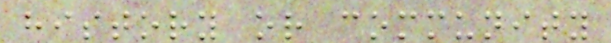history or community
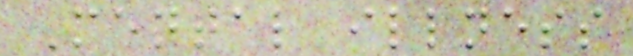Mental illness
